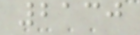2130
